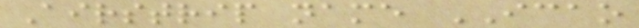Airstrip name ICAO
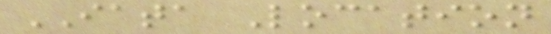IATA Location
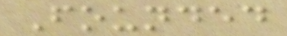Founded
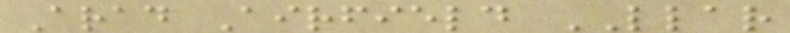Arad Airfield LLAR
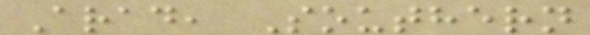Arad, Southern
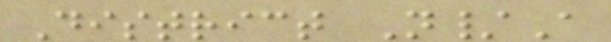District N/A
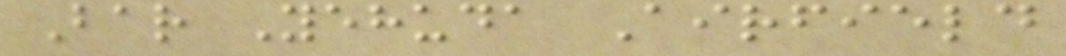Bar Yehuda Airfield
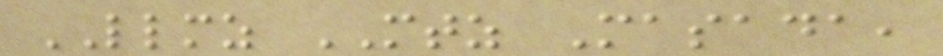LLMZ MTZ Masada,
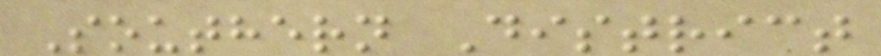Southern District
